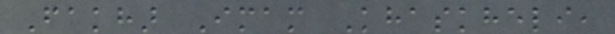Fakhar Imam Khaskheli,
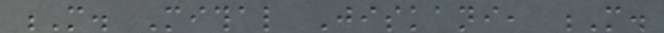M. Mithal Jiskani, M.
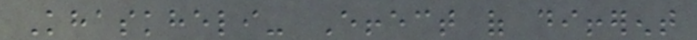Khaskheli- Effect of different
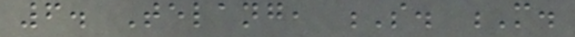6. Telang, S. M.
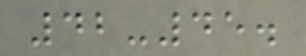42-45.
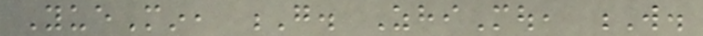YueMin, G. ZhiMou, W.
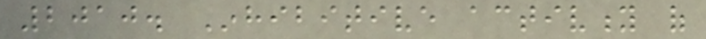2010. Inhibitive activity of
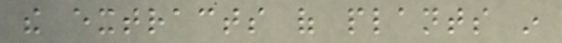the extracts of plants in
